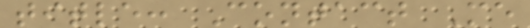title: Contact Me
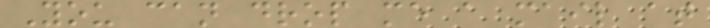You can drop me a mail at
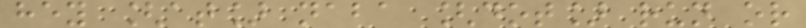hey [at] naba [dot] run or
